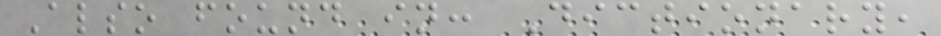Also found in: Dictionary,
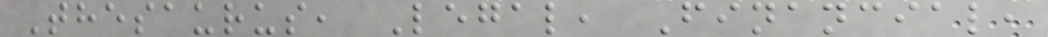Thesaurus, Legal, Financial,
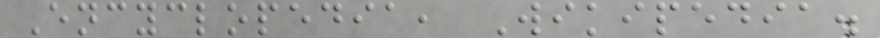Encyclopedia, Wikipedia.
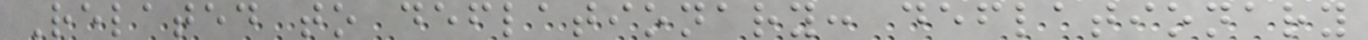Related to deflationary: deflationary
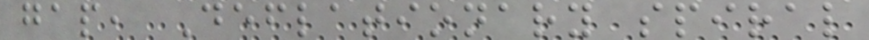gap, Deflationary spiral
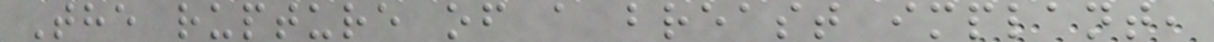The rupture of a breast implant,
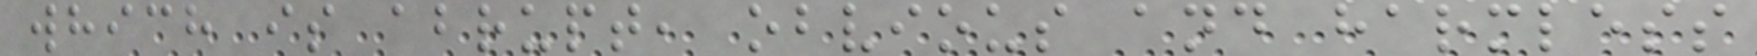which is abrupt, obvious and harmless
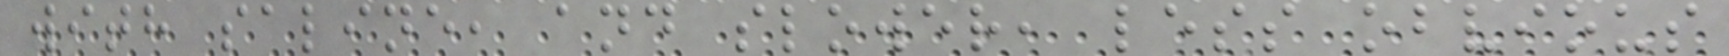with saline, and slower, less obvious
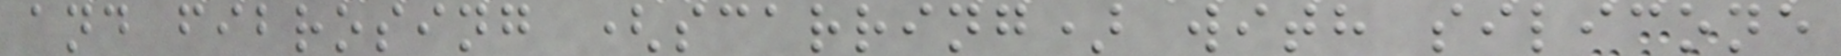and fibrosing (scarring) with silicone
